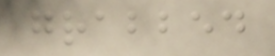grabbed
